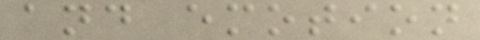and emotion
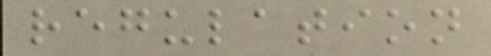regulation
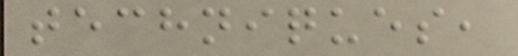techniques,
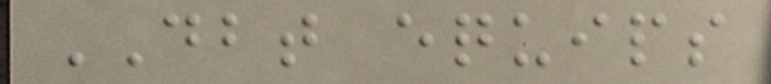DBT equips
